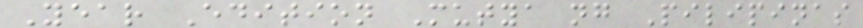Year Edition Mutya ng Pilipinas
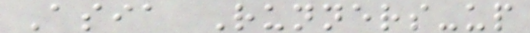Asia Runners-up
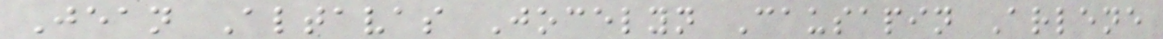Jean Altavas Jocelyn Causapin Arlene
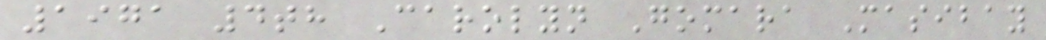1971 4th Carolyn Gomara Masibay
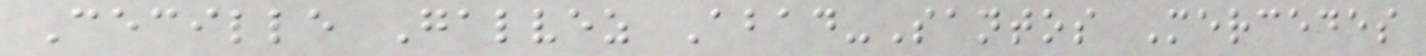Cecille Galvez Abad-Santos Mercedes
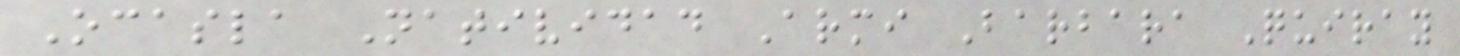Ocasla Natividad Armi Barbara Quiray
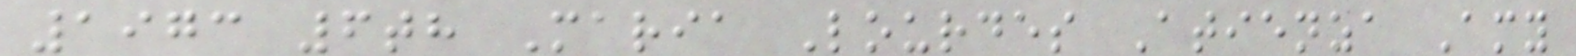1973 6th Maria Lourdes Atienza Amy
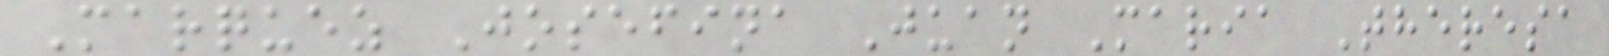Marquez Josefina Juan Maria Theresa
